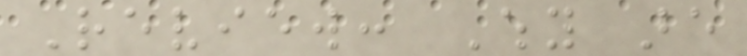Review: Why are
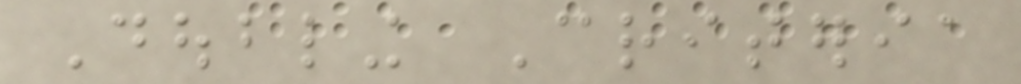Doubling Criteria
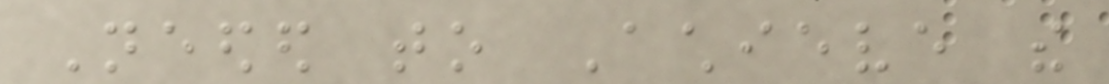Needed to Achieve the
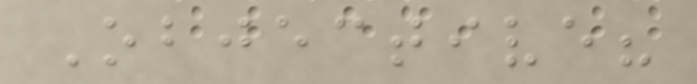Objective?
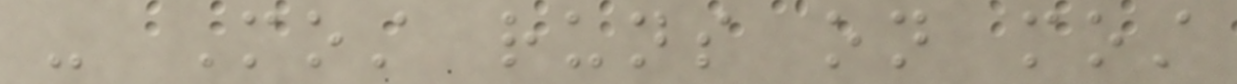- Most runs on most
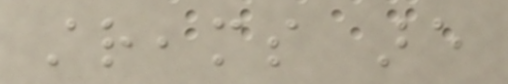streams are
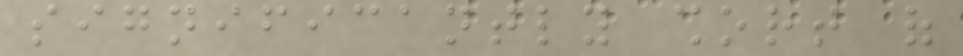significantly short of
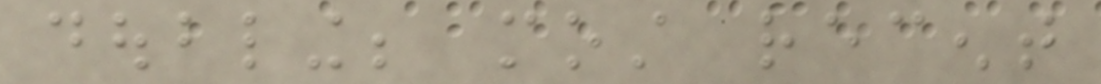doubling; most recent
